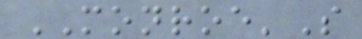MONROE'S
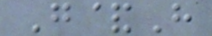G&H
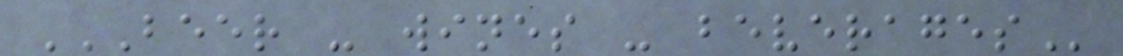BEER - WINES - BEVERAGES
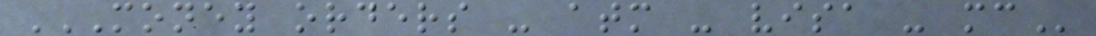MONEY ORDERS - ATM - VISA - MC
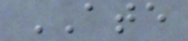ATE
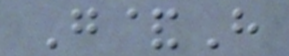G&H
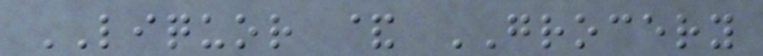LIQUOR & GROCERY
